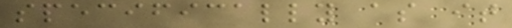specifically as it
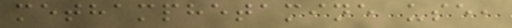methamphetamine use,
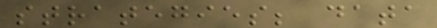strategies; data
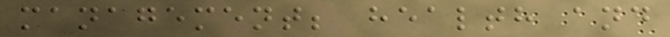management; health and
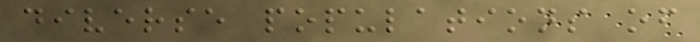diverse populations of
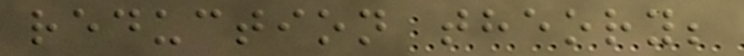reduction theory;
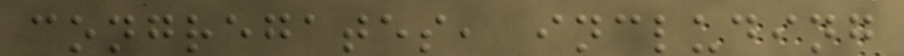congregates, including
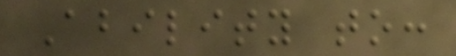Ability to:
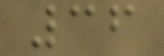36
